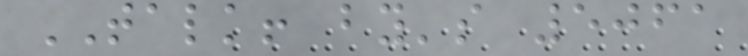TALK! by's 5061
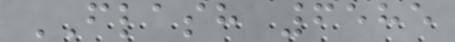FLASH 6585
